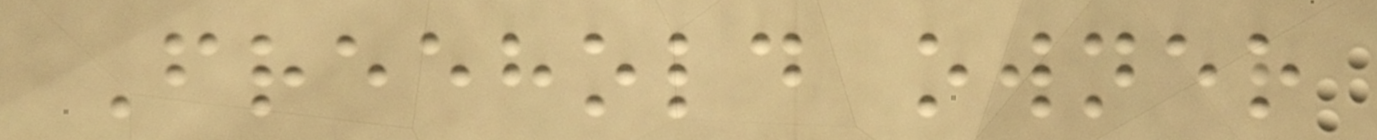Freehold owner
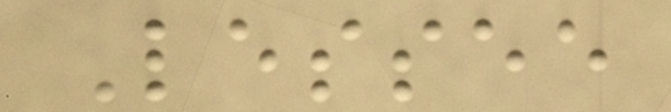Lessee
